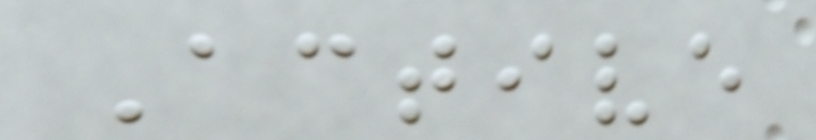Active
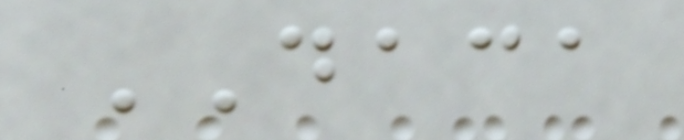DACA
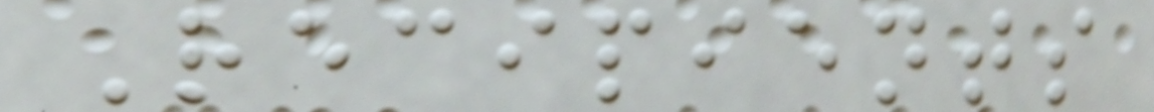Recipients
